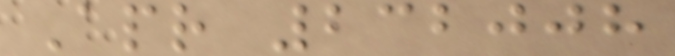Apr 232008
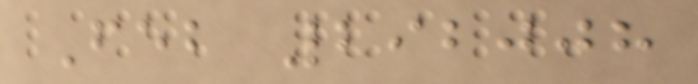Feb 292008
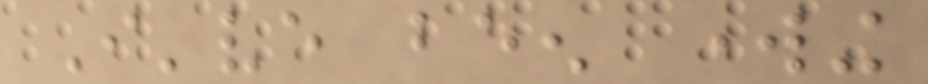I've been working
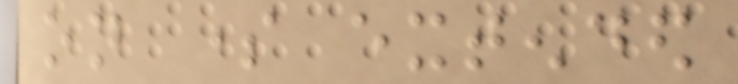on some extended
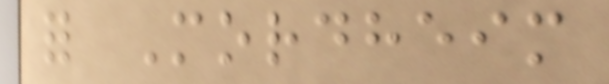for Mordheim
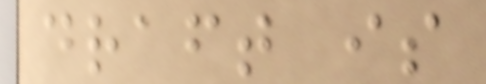draft is
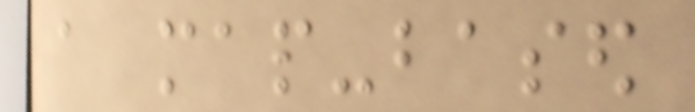a map-based
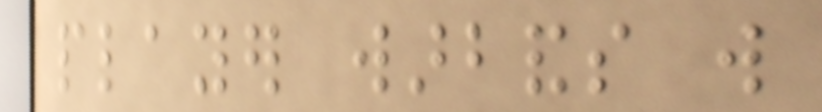player warbands will
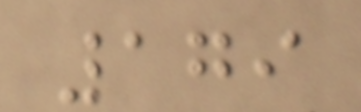179
